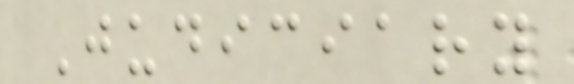Judiciary
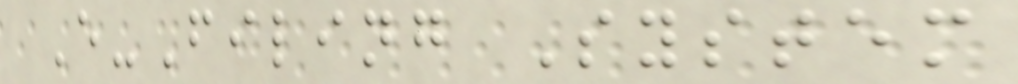E-Filing System
